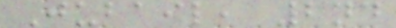Jubail, 2nd
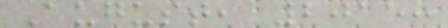August, 2015:
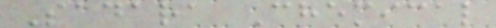Sadara Chemical
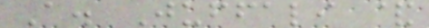A. Juffali &
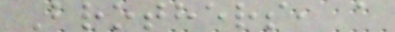Brothers, a
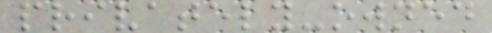privately-owned
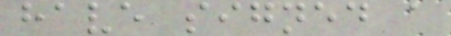have signed a
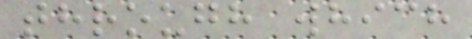through which
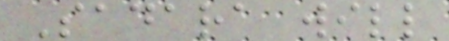Sadara will
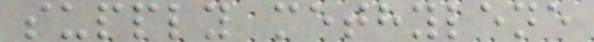supply methylene
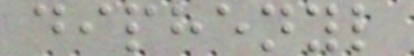diphenyl
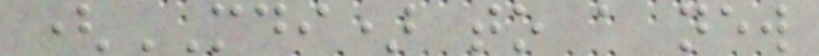(MDI) to a new
